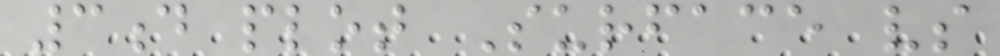3d plot Surface vs
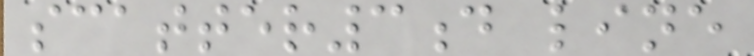scatter3d line
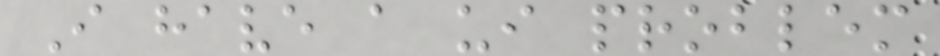I have a ui problem
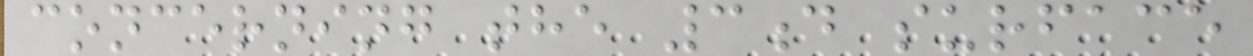concerning the 3d surface
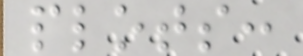plots:
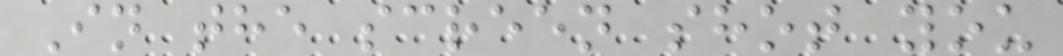In the screen shot you
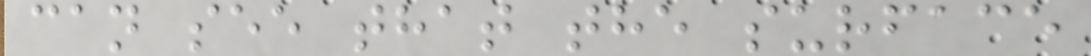can see that the surface
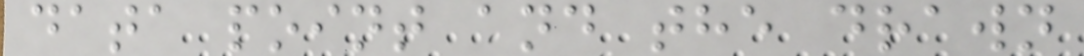data point and the drawn
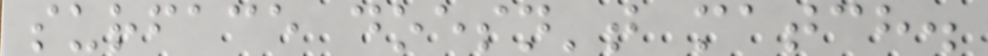surface doesn't match.
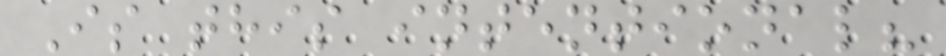Is this intentional?
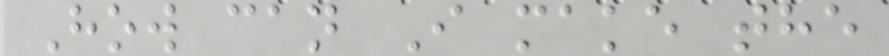How can I make the
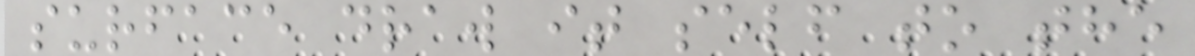surface draw it self to the
